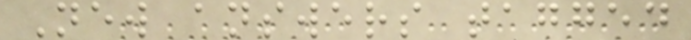New answers tagged
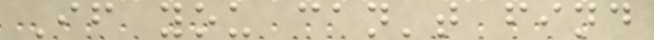If you can't find
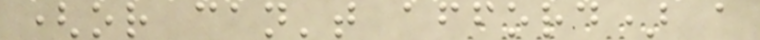(or can't afford) a
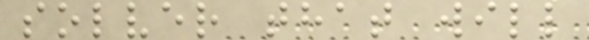solver that will
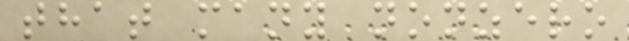that many nonzero
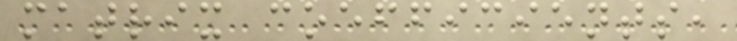matrix coefficients,
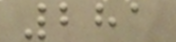281
